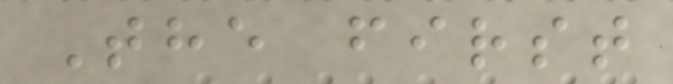The first
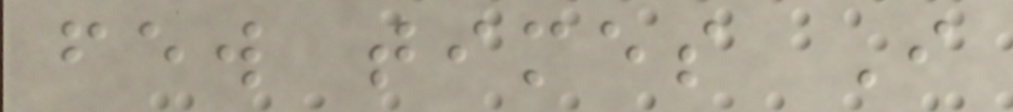few times I
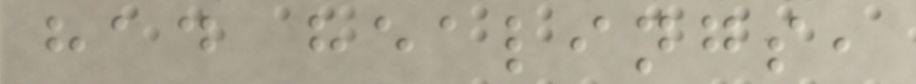had healings,
